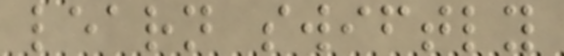learn swiftly
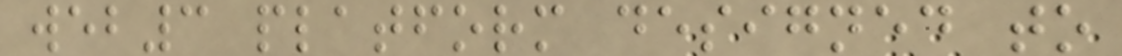web3 platform designed to
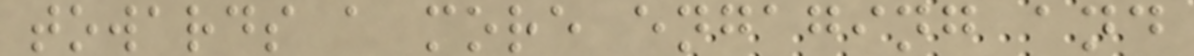towards a more engaging and
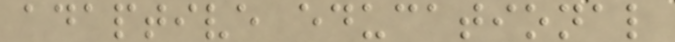adaptive educational
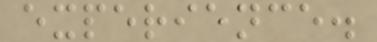experience.
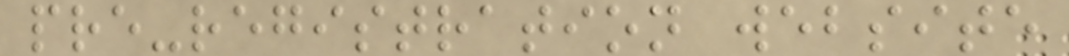pre-registration website
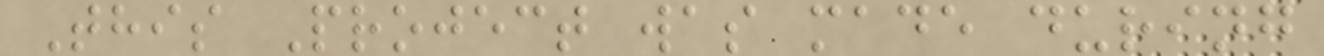This Project was made during
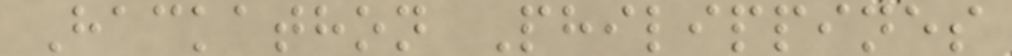Hackathon Philippines
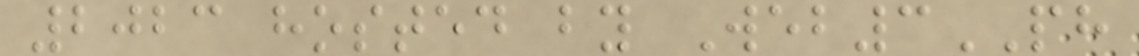2023 hosted by Web3PH
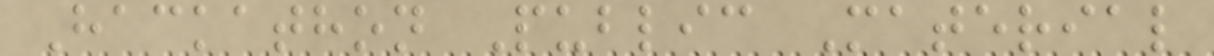Hackathon Public Material
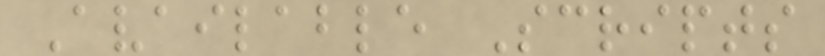Available Scripts
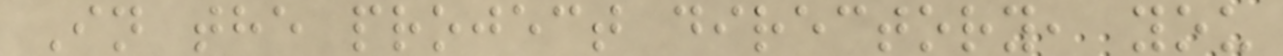In the project directory, you
